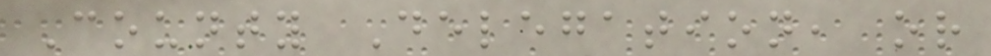County Delegation, or
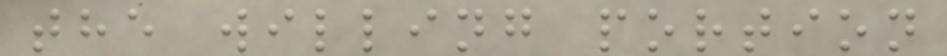the willing portion
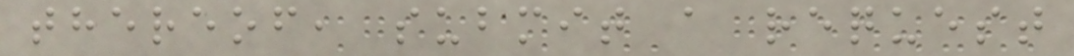thereof, submit a request
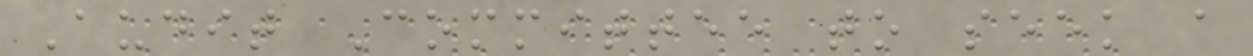Audit Committee to seek a
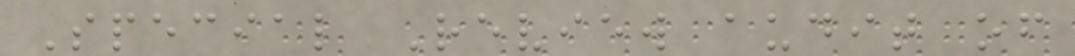Special Review audit of
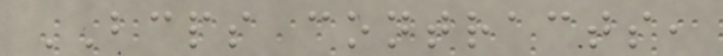BCPS contracts,
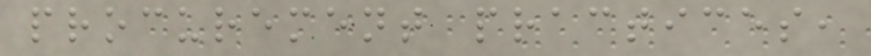procurement practices,
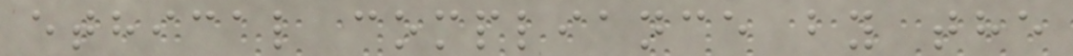ethical compliance by the
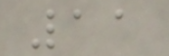11
